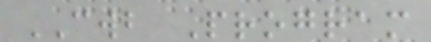CWB Program
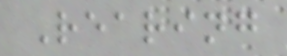Rearing
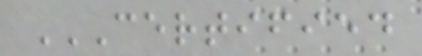CERTIFIED
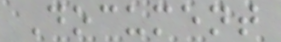Document
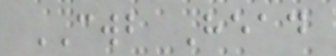CWB Head
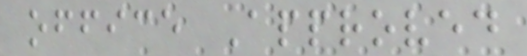office Approved
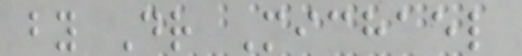by Dr Michael
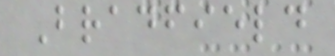Bradfield
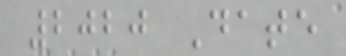2020 Date
